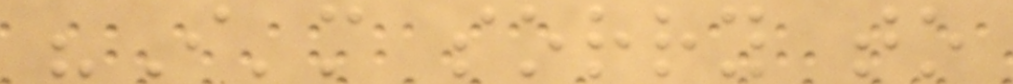"I'm sorry to
